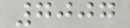7007
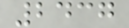2437
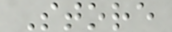Store
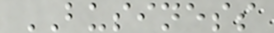BUSINESS
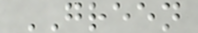GREEN
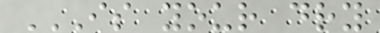IS YOUR DRY
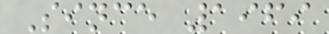Since 1969
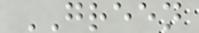GREEN
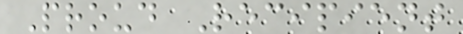Proud Recipient
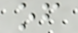of
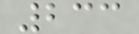233
